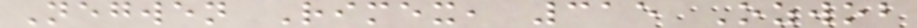Negwen Rimex, 315 Ozwob
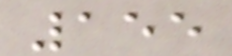155
